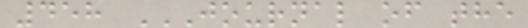458 JOURNAL OF THE
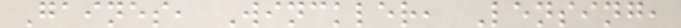Gaines, Winckler, Lensing,
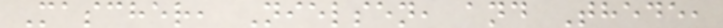Mascher, Nielsen, and Thede,
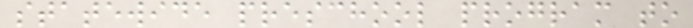statewide preschool program to
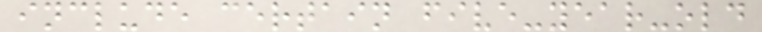include certain five-year-old
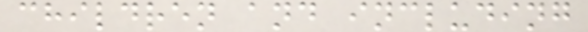children and including
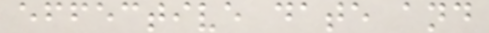effective date and
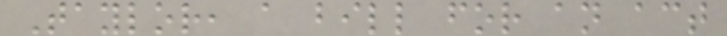Taylor, a bill for an act
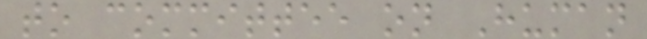to committee on Human
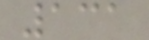131
